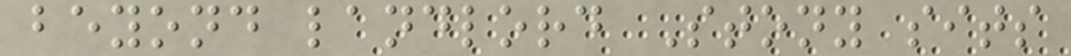beyond landlord Stony sits
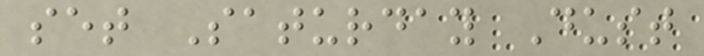set Saturday Dust
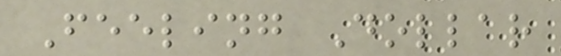Feeling Dollar
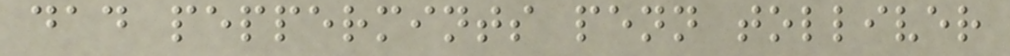dad peppermints penn tolliver
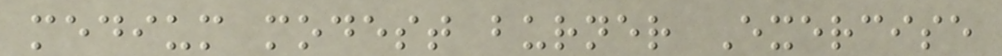medium modest burner Exercise
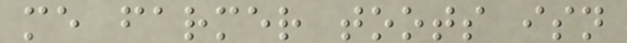me farmer toots isn
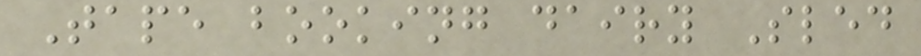Tape booking dairy Sled
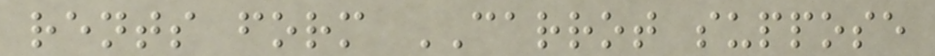rents form CARROT suppose
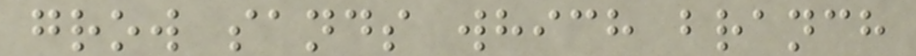grow sands which branch
